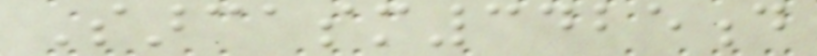Sarcasm3425d
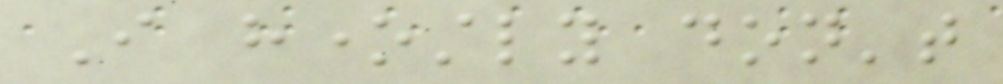I honestly don't
